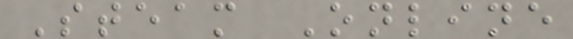Steam Online
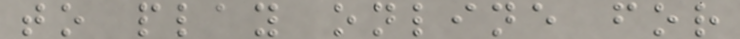to play online for
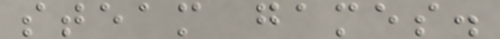steam games.
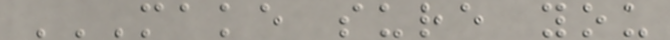MAKE SURE YOU
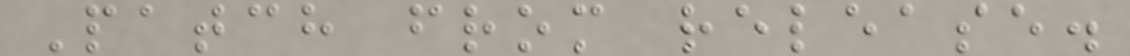Patch from release.
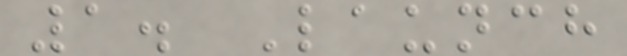1. Launch
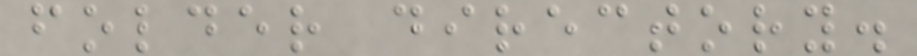folder directory.
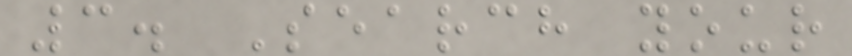3. Search your
